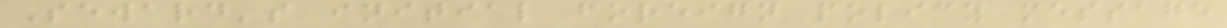Seward's initial foreign policy message
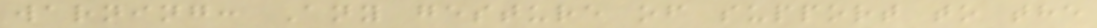warning: Any gesture of support to the
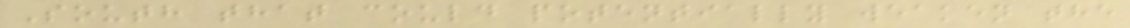South that could potentially weaken the
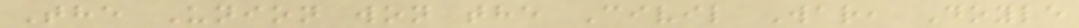The Union won the Civil War, Doyle
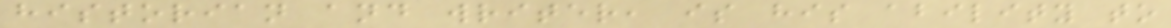historian and writer, is his ability to
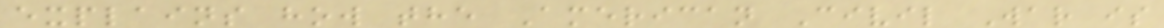explains how the American Civil War is
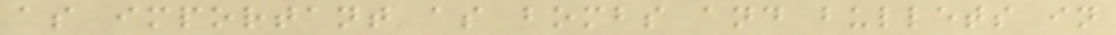as important as bombs and bullets in
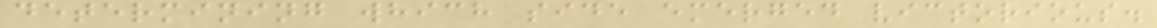determining which side emerged victorious.
